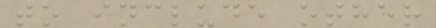to include other
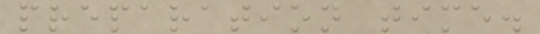preparation time.
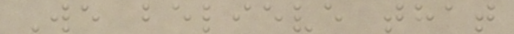We believe that
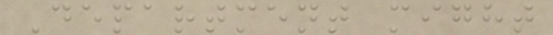Department might
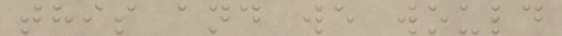this and we would
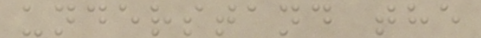understand the
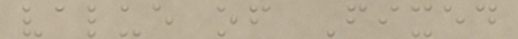value of Fixed
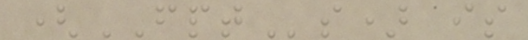(FPTs) is
